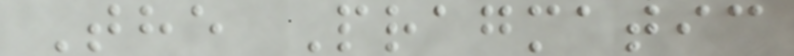The Pragmatic
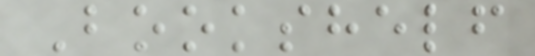Bookshelf
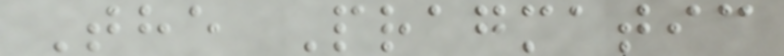The Pragmatic
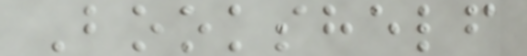Bookshelf
